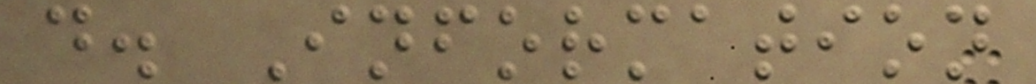d. Information
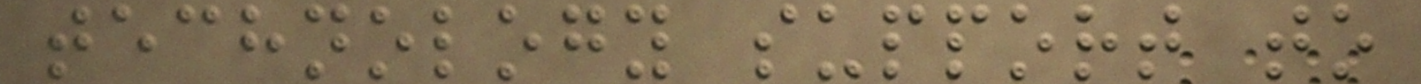technology support to
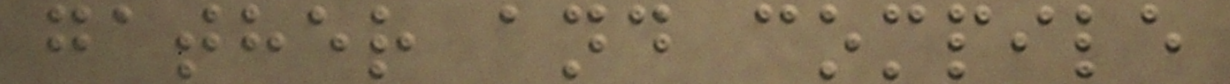gather and compile
